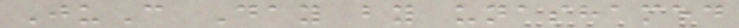JuC Day by unashamed
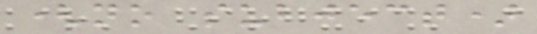(no subject)
